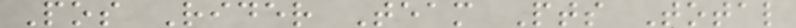Pos Rider Team Pts Total
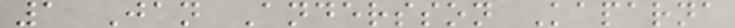1 Jan Andersson Kaparna
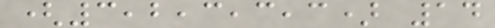(3,2,3,3,3) 14
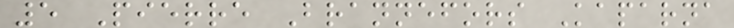5 Pierre Brannefors Kaparna
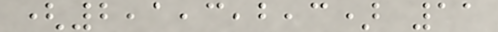(2,1,3,2,3) 11
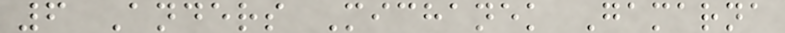6 Anders Michanek Gamarna
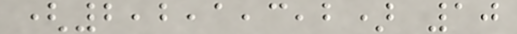(2,2,1,3,2) 10
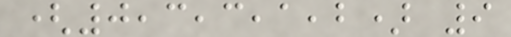(0,3,3,1,2) 9
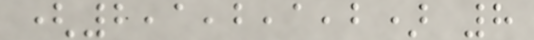(2,1,2,1,2) 8
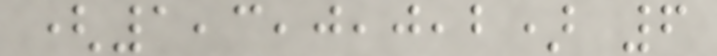(1,3,0,0,2) 6
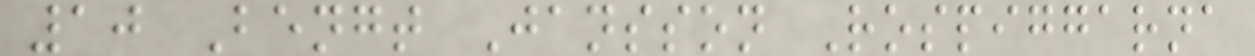10 Bengt Jansson Rospiggarna
